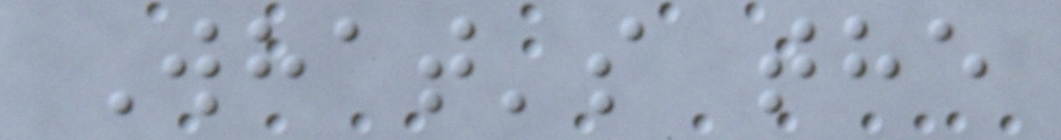What's the
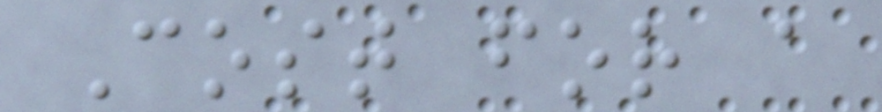Cost for a
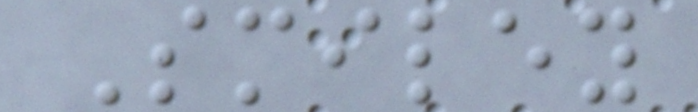Smiley
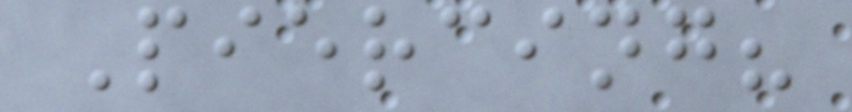Piercing?
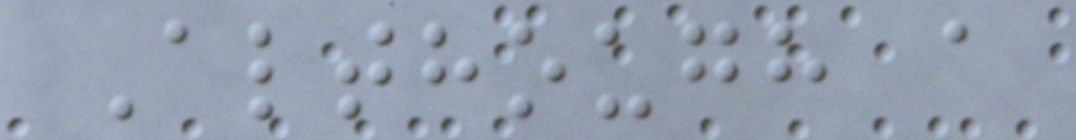Although a
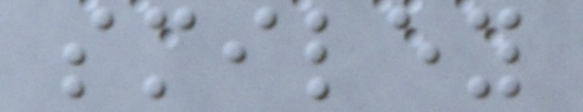smiley
